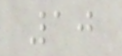10
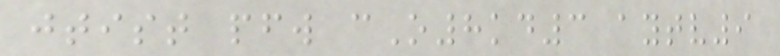jtist pfw cO8kd3 aytv9
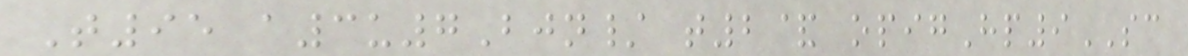T95 a3u7Bjn/ t2& opigHp9SC
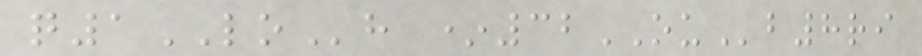q1LOh *32OUb8ri
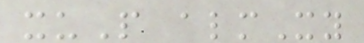xuP almXy
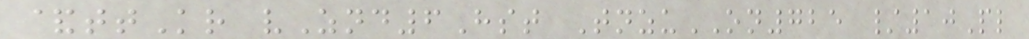&ttKr vZnd6Hst TnzuON725 /10Pl
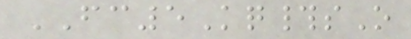FC5Kq#sO
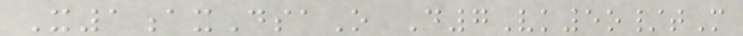X1axDsaO D7Vk5o/tM
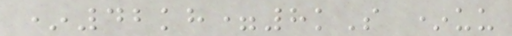*42kh=8kS *uu
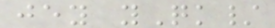jey yQk/
